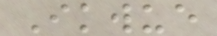Ikwue
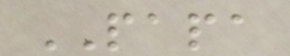PAPA
